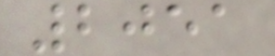2051
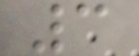3
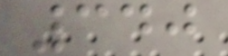340
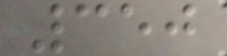350
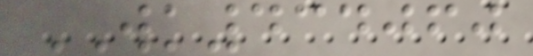WK434060
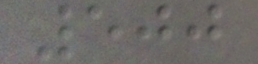500
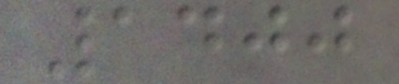1400
